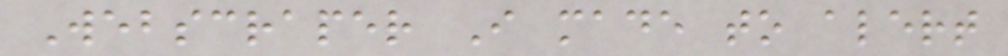Webscraper I made to alert
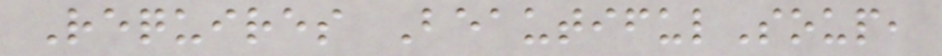Requires BeautifulSoup,
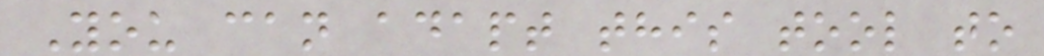You can adapt this tool to
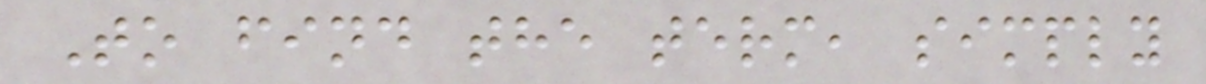To find the term, simply
